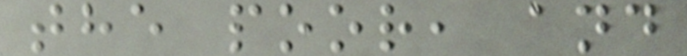the poor, and
